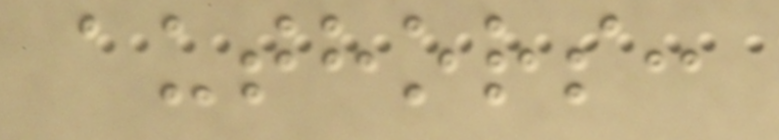authors:
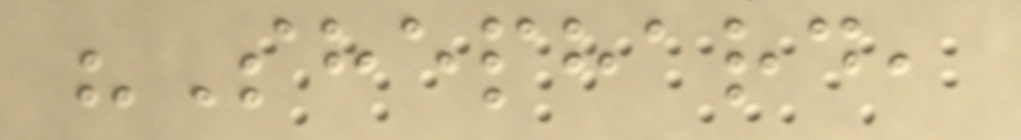"Shephard,
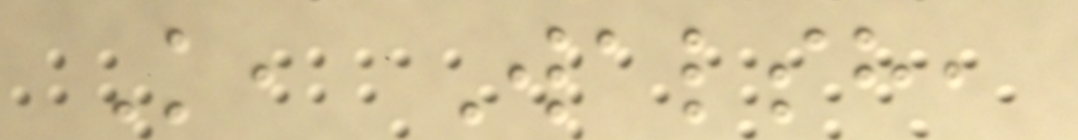K, Walsh,
